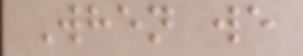When we
